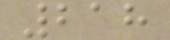218
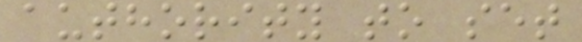authority to set
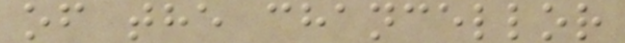of the chancellor
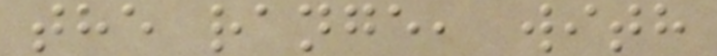the range, with
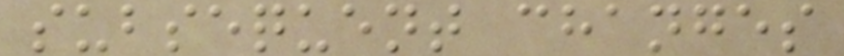subsequent changes
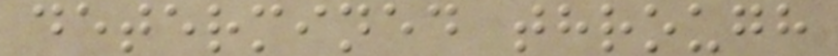determined through
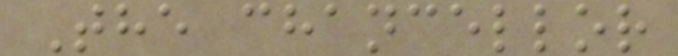The chancellor
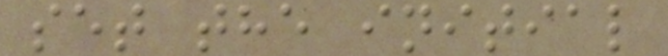set the initial
